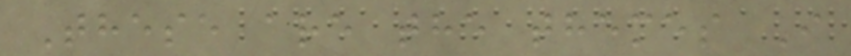These are the themes I
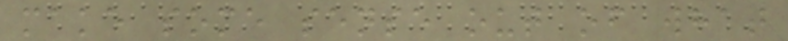make some sense out of what
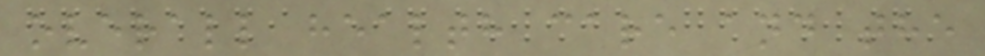overall health care and the
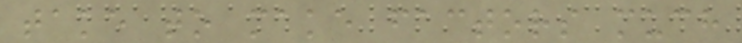take to make factors much
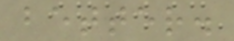better.
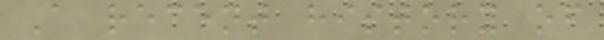A recent history of
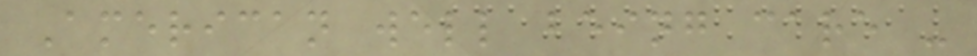American well being care -
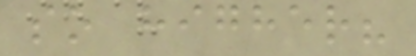so higher?
